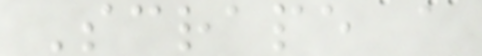Scrape a
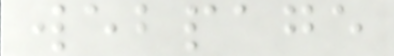webpage
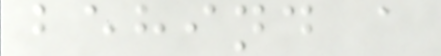behind a
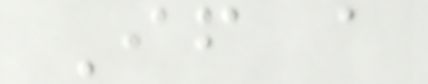If a
